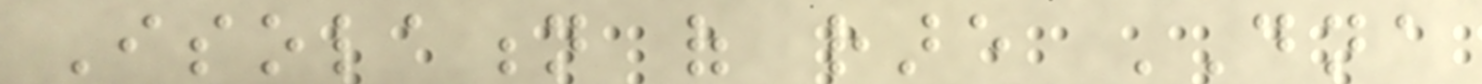Isolation of rare DNA
